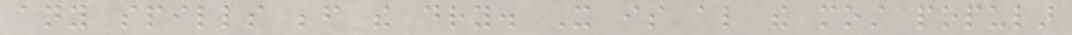any spills before the dry. It is also the most popular
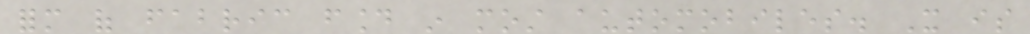form of fabric found in most automobiles. It is
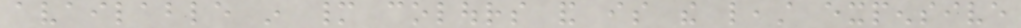available in many colours and is the least expensive
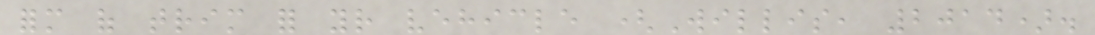form of trim for your vehicle (Willis, 2014).
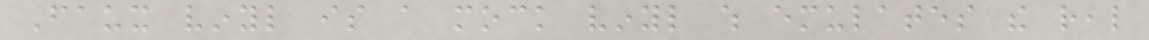Faux vinyl is a mock vinyl which emulates the real
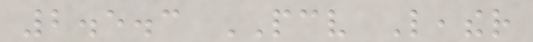2.5.3 PCV Leather
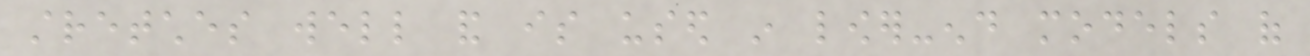stretches well and is used in lower-end models of
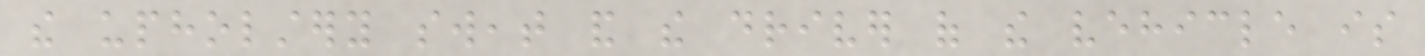the upholstery sweat and the driver of the vehicle is
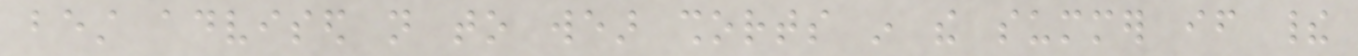best advised not to wear shorts in the summer if their
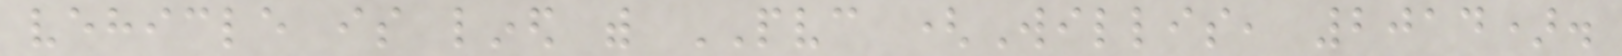vehicle is lined with PVC (Willis, 2014).
